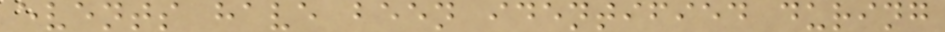events have been identified during
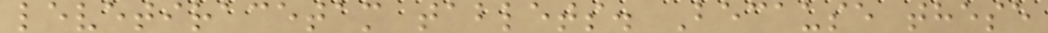levetiracetam tablets. Because these
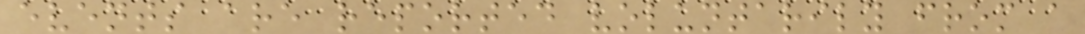events are reported voluntarily from a
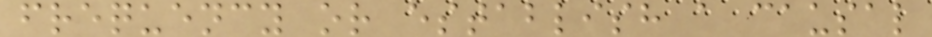frequency or establish a causal
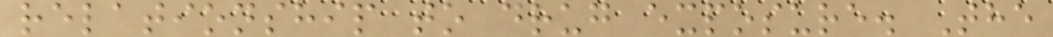relationship to drug exposure. The
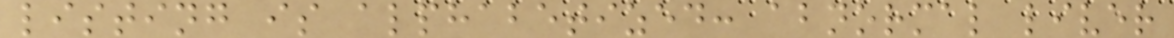listing is alphabetized: abnormal liver
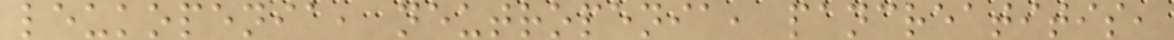leukopenia, neutropenia, pancreatitis,
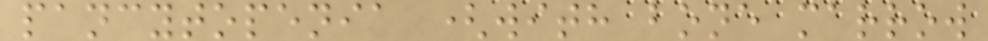pancytopenia (with bone marrow
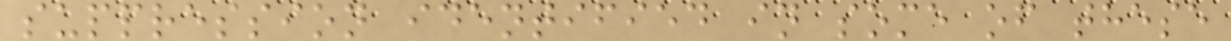suppression identified in some of these
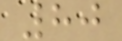80
